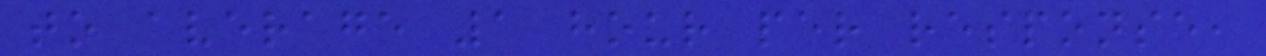to average 1 hour per response,
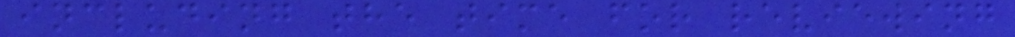including the time for reviewing
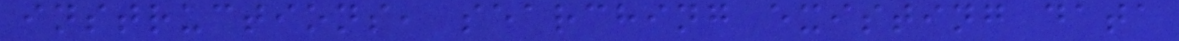instructions, searching existing data
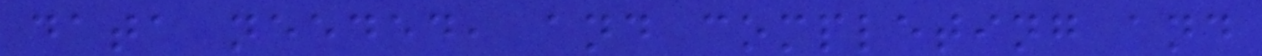data needed, and completing and
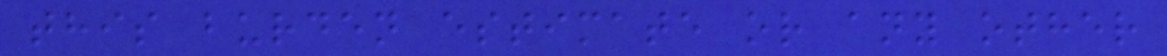this burden estimate or any other
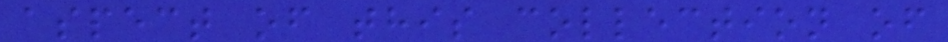aspect of this collection of
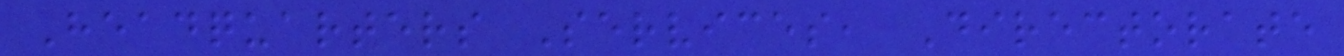Headquarters Services, Directorate
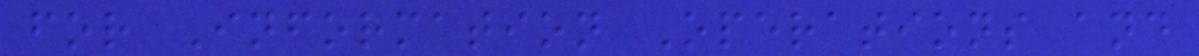for Information Operations and
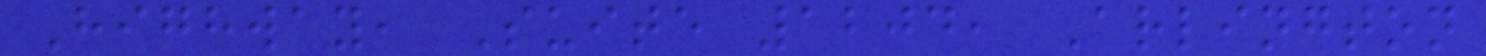Highway, Suite 1204, Arlington
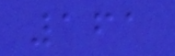161
